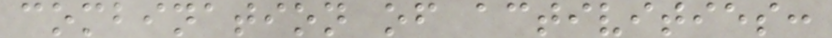combination of activities:
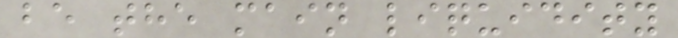be the main liquidity
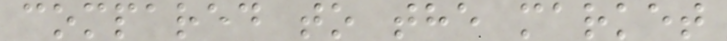compared to the market
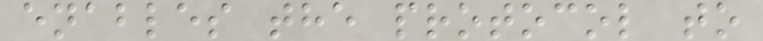enables the protocol to
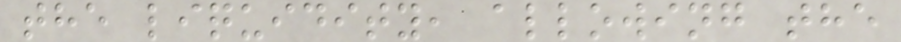the liquidity, allowing the
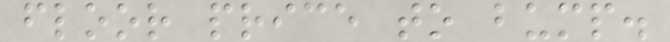floor price to bump.
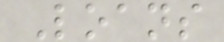Loans
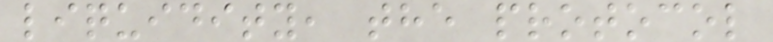liquidity, the protocol
